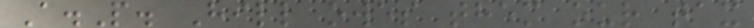A.P. Hill owes them our tax
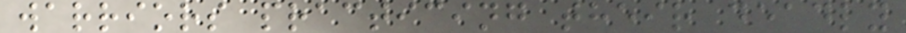warriors practicing their deadly
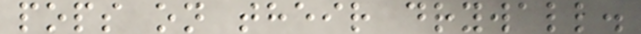pops on their drywall.
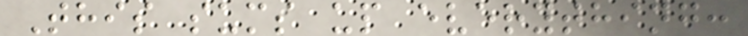This sums up everything:
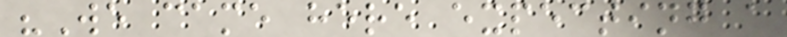"We came here expecting a
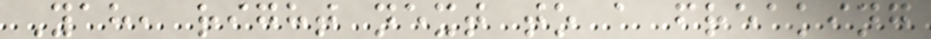Yah, right next to a freaking
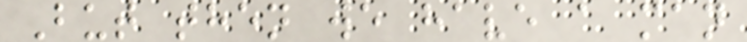But then we have a man
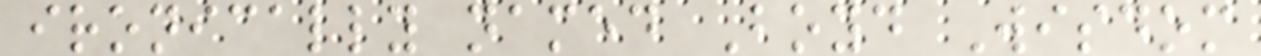ironically named Boyd Wisdom
